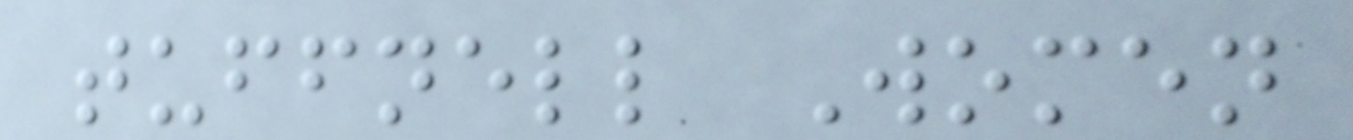tuffnell Women
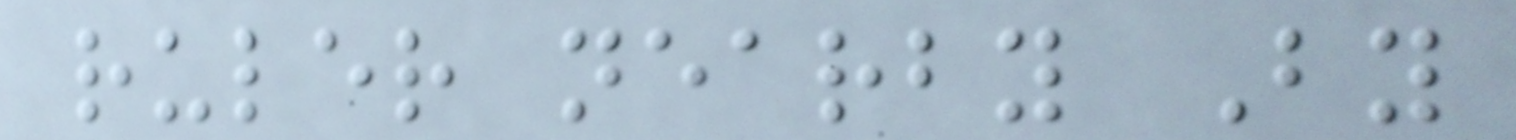ruler nearby By
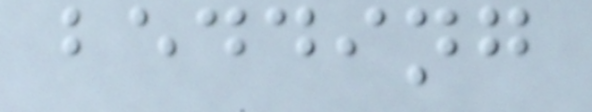bedding
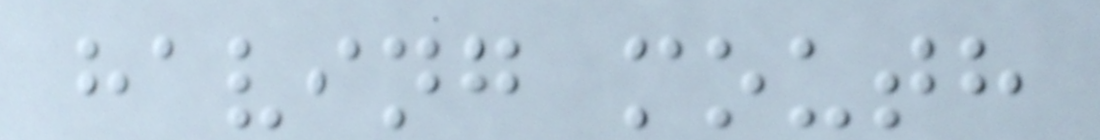having mouth
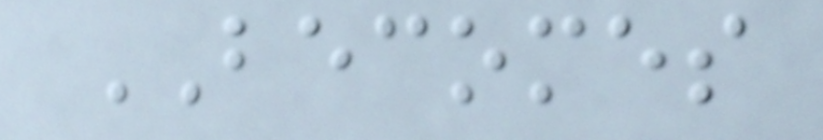BECOMES
